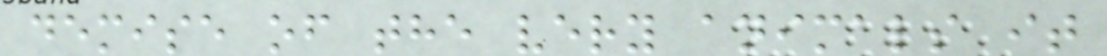demise of the very animals it
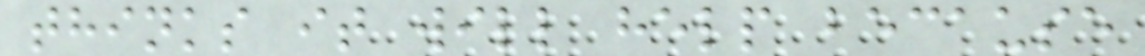thinks it will help because
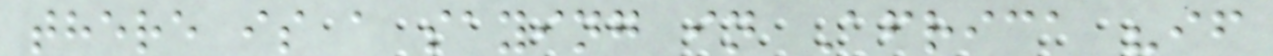there is a saying in Africa "if
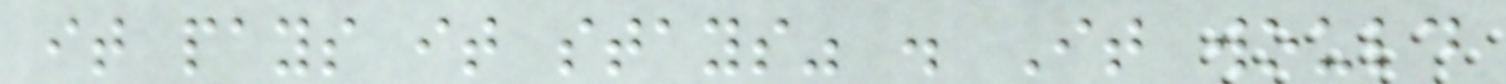it pays it stays" . It would
